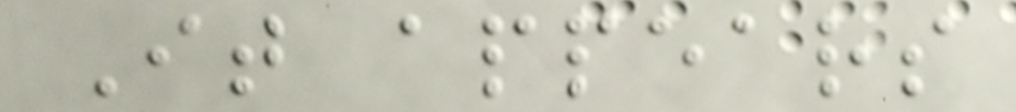It appears
